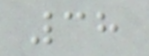38
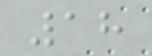18
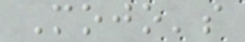Mojo's
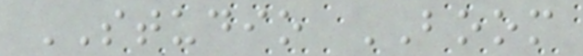STUDIO BOOM
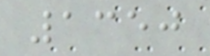1350
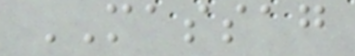MASSAG
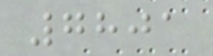7801
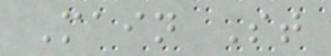Main St
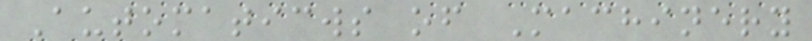Automaticws of Machinery
